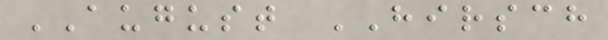AUGUST HIRSCH
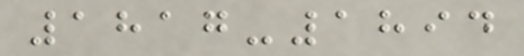1817-1894
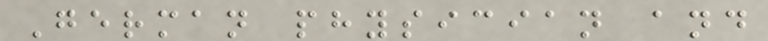German physician and
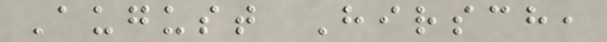August Hirsch,
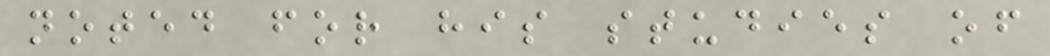noted for his studies of
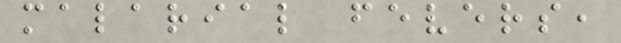malarial fevers,
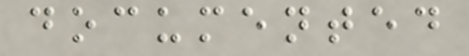documented
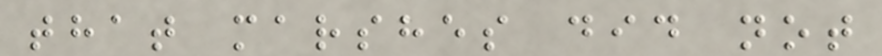that marshes did not
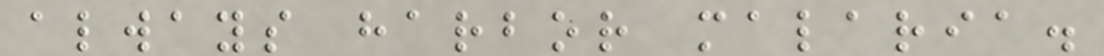always harbor malaria.
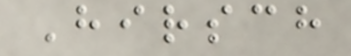Hirsch
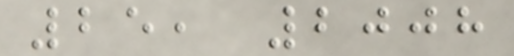25, 2008
